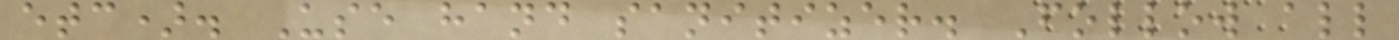etc). Use hand sanitizer. Follow all
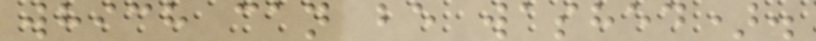which can be washed).
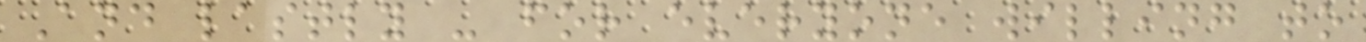And lastly - for everyone willing to
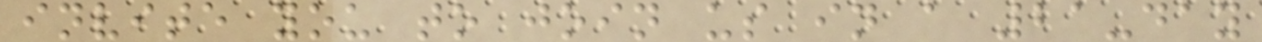invite you to join us in a 21-day
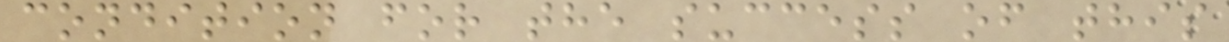condition for the success of this
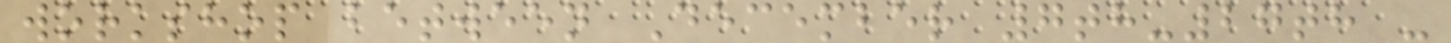workshop between December 7th-27th -
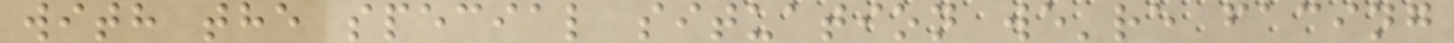with the special situation we're facing
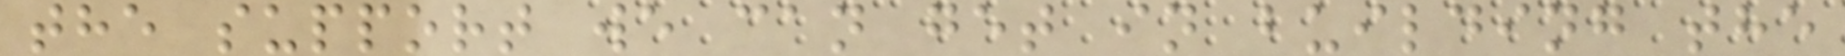the support we can get in building the
